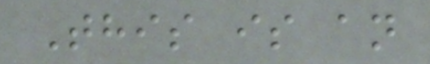This is an
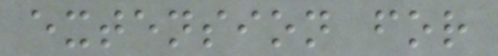extension for
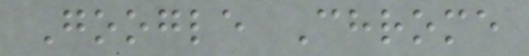Google Chrome
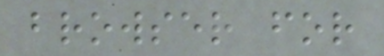browser for
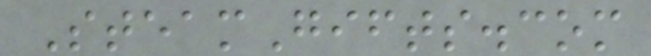SteamGifts.com
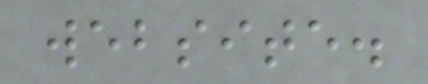website.
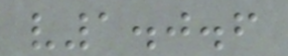v1.0.6
